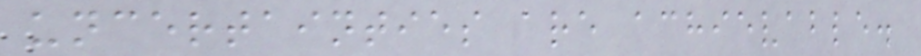uncertainties are achievable.
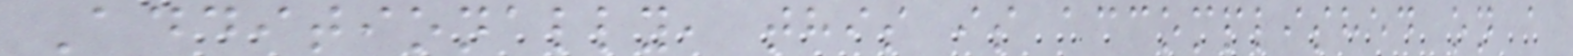Additionally, this is accomplished on a
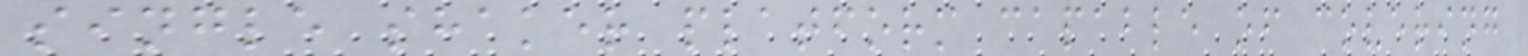single shaker platform capable of covering
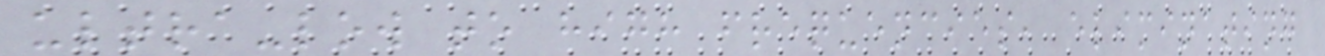ultra-low to high frequencies, eliminating
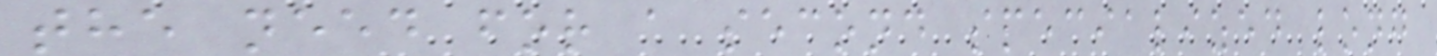the need for a second specialized long
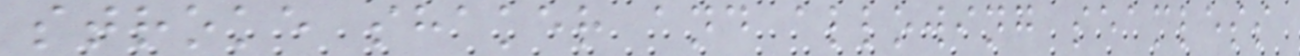stroke shaker and allowing seamless
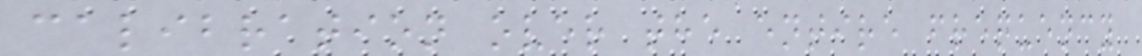calibration over the entire frequency
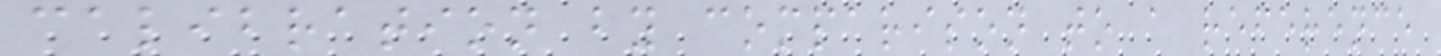calibration by comparison to a reference
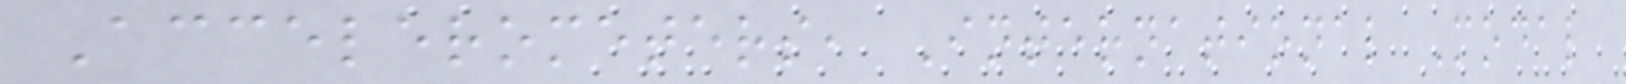Accelerometers, International Modal
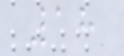18
